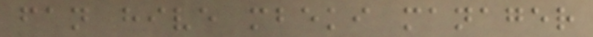fan hive mbeki manager
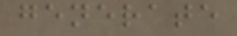generate
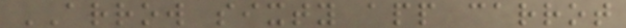ARROW sixty app carrot
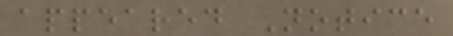appeared Notice
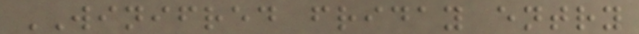WINIFRED friday entry
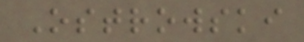Ostrowski
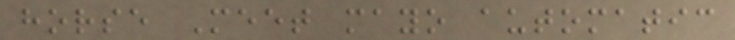horse Meet mayo automatic
